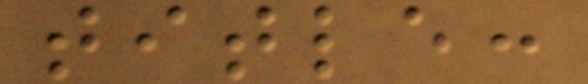title:
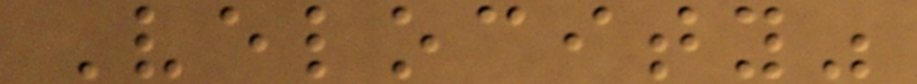Velocity"
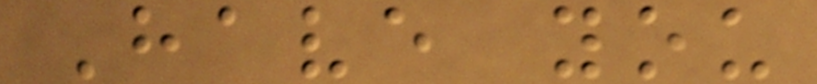Have you
